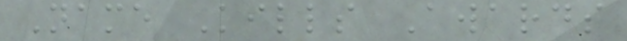Name Kills Awards
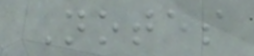Notes
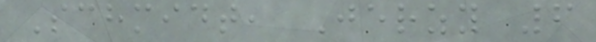Schmidt, Jerzy 6
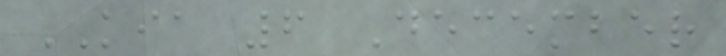KIA 6 December
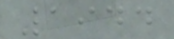1944
